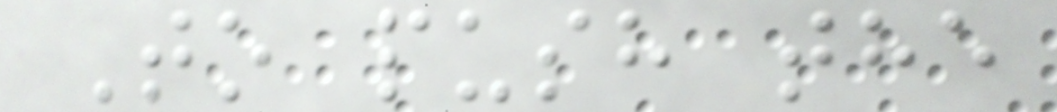To push the
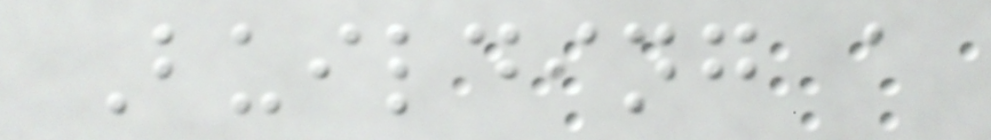Building a
